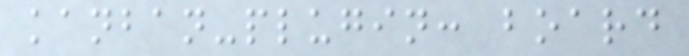kanban-plugin: board
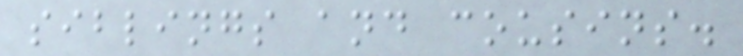siblings and cousins.
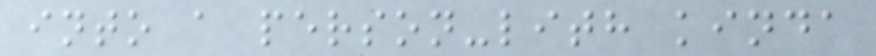into a person-lith kinda
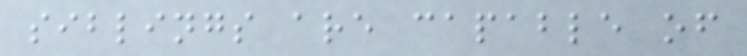siblings are capable of
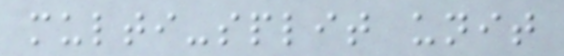multi-split unit
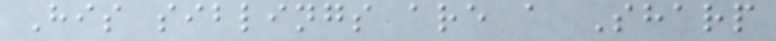His siblings are a Sharp
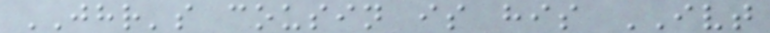JHR's cousin is his IVT
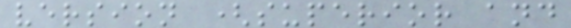version (superior and
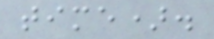time).
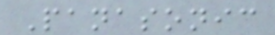Panasonic
